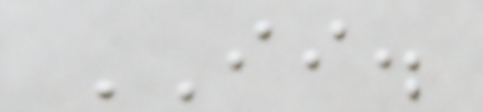II.
